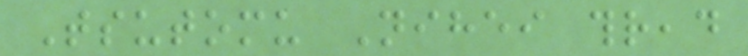Tsutomu Nihei thread
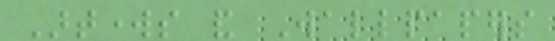Artworks and Wallpapers
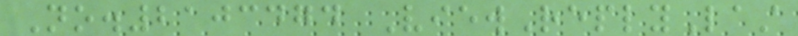No.2103474 ViewReplyLast
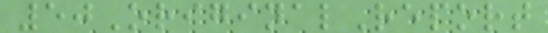50OriginalReport
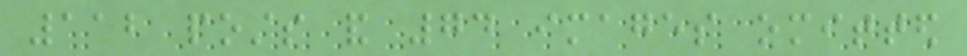112 posts and 74 images omitted
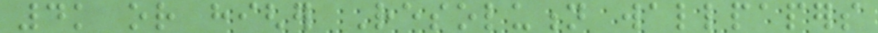4k or higher Resolution wallpapers
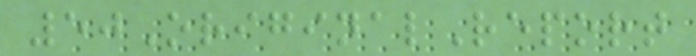50OriginalReport
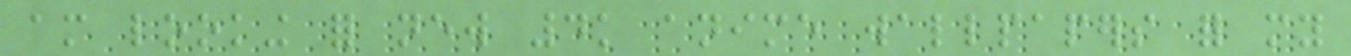am looking for new 4k anime wallpapers for my
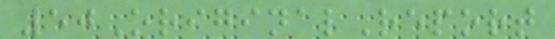50OriginalReport
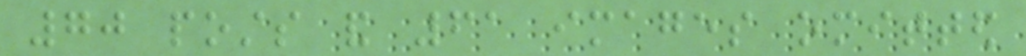70 posts and 61 images omitted
